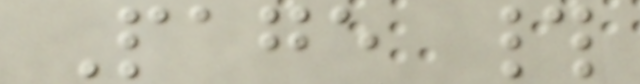Page #
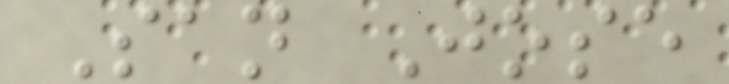San Jose
